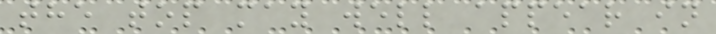the top may well appear in
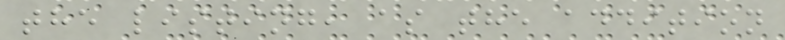the listing, as the addition
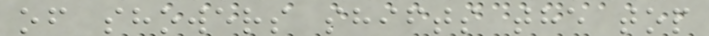of showers shifts the top
